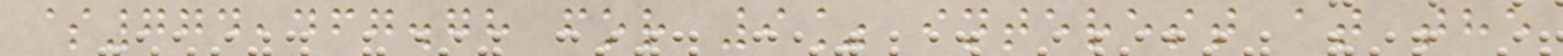$774,467.78 for 9% interest at the
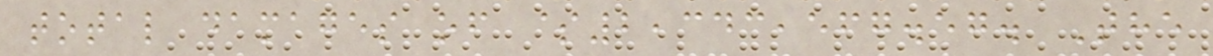total damages of $2,343,567.57. The
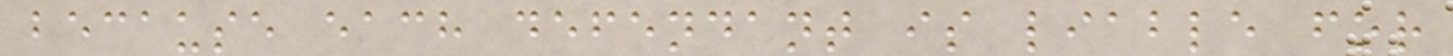because each defendant is liable for
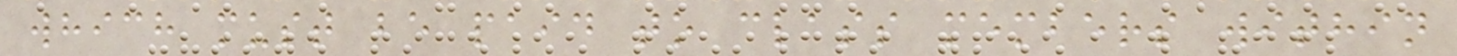which must be paid to class members within
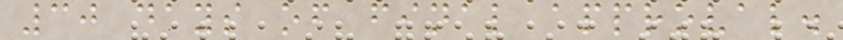30 days of final approval.
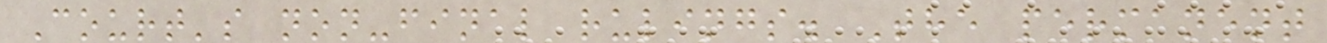Court's non-final rulings. The permanent
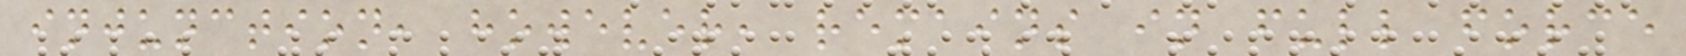injunction, however, remains in full force
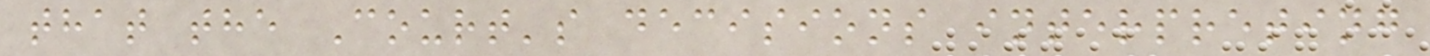that the Court's decisions interpreting
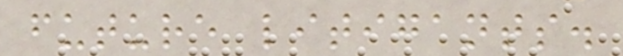future litigants.
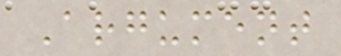Argument
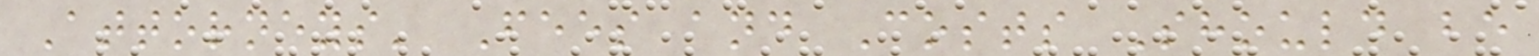Attorneys' Fees and Costs Should be
